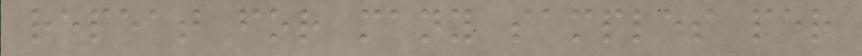repeat for many samples per
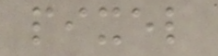pixel
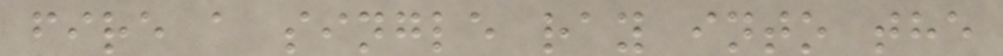fire a single ray into the
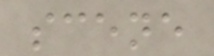scene
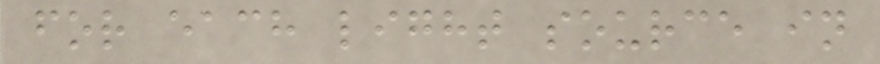for each light source in
